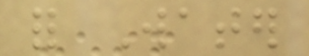for Water
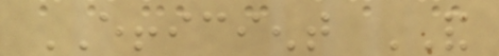EFFICIENT AND
